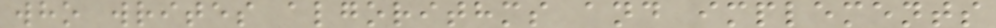who writes algorithms and implements
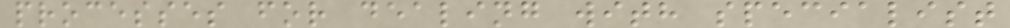processes for dealing with specialist
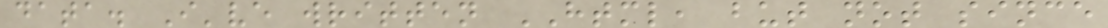data. I've written HTML, but not since
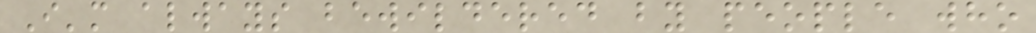I'm always bewildered by people who
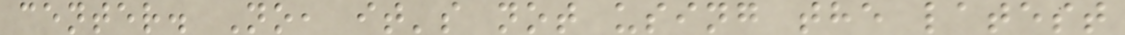center. No, it's not using the latest
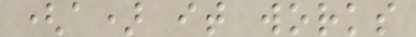(a) it works
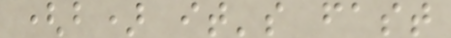(b) it's fast
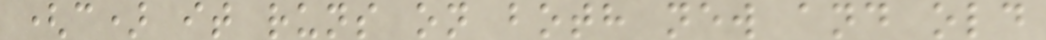(c) it runs on both new and old
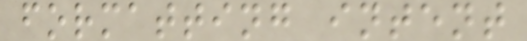formatting intent
